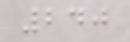240
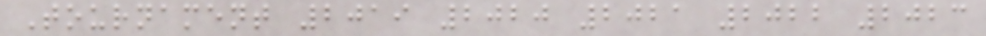Tournament 2019 2020 2021 2022 2023
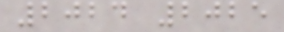2024 2025
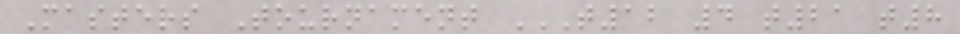Masters Tournament T12 4 T21 T8
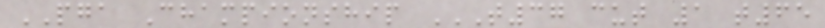PGA Championship T37 CUT 1 T65
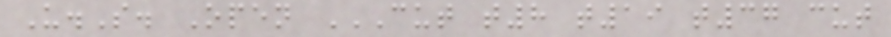U.S. Open CUT T8 T19 T37 CUT
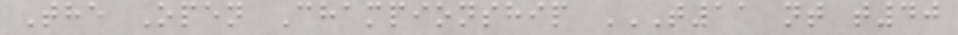The Open Championship T11 NT T40
